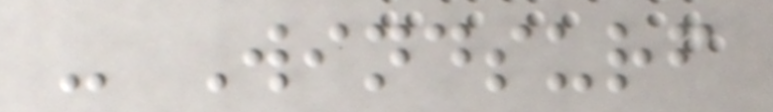- Windsurf
